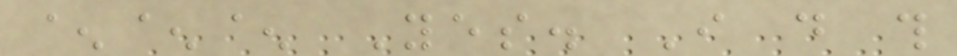^^^ Yes. I do this
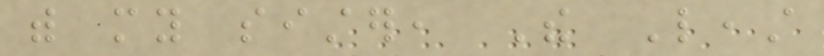with my sister, The Least
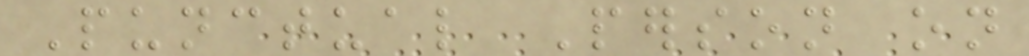Punctual Person on
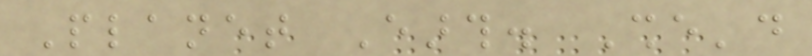Planet Earth. She'd
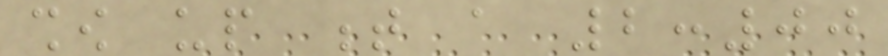show up t a 2:00
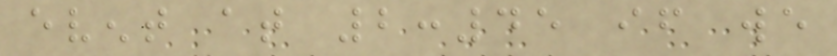event at 2:45 if we
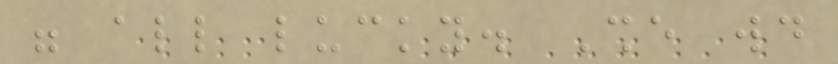were all lucky. She would
